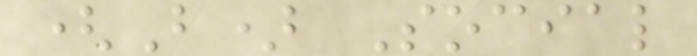(B) Social
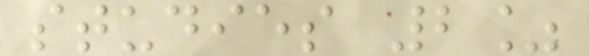studies 2%
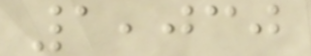1,030
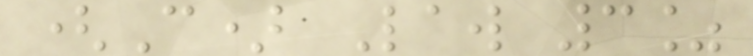(C) Law 3%
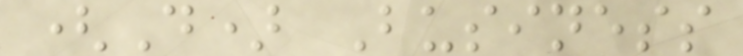(D) Business
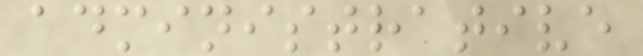administrative
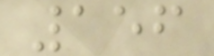156
